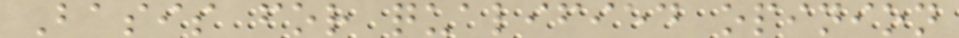Basis for qualified opinion
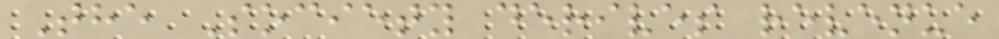The Society derives revenue
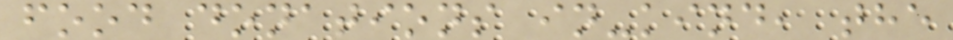food donations in-kind, the
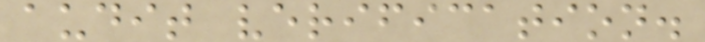audit verification.
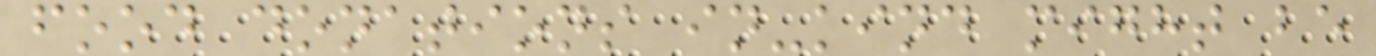food donations in-kind might be
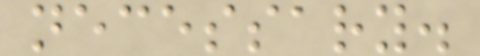necessary.
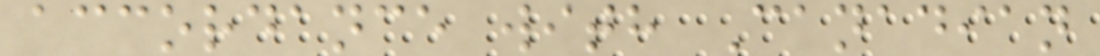accordance with Canadian
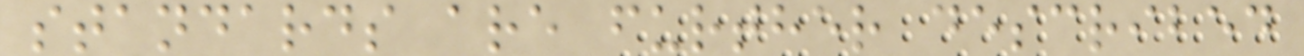standards are further described
